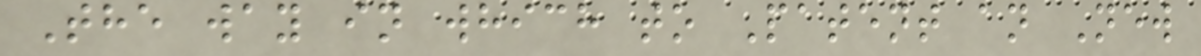The way in which to Patent an New
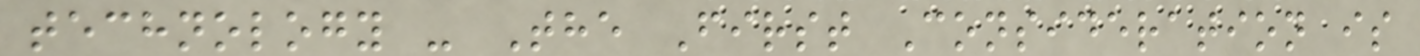technology - The First Consideration is
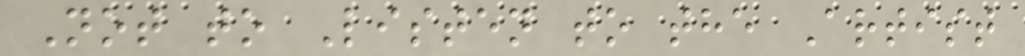Not to Listen to the Artist
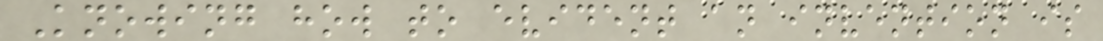Knowing how to evident an invention is
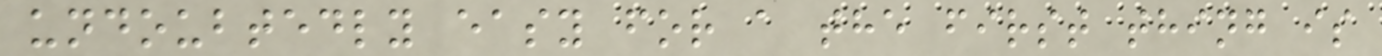undoubtedly easy for a the first thing is
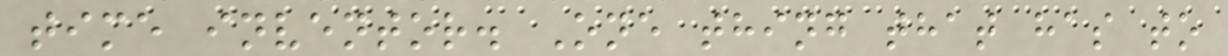time inventor. One thing that has to
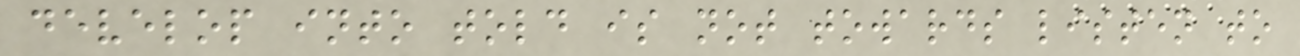develop into told is not towards listen to
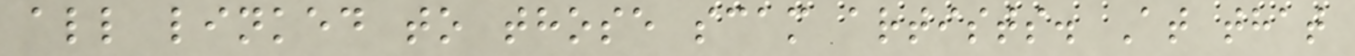all linked to those scam artists. At that
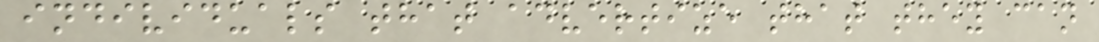individuals that advertize that they can
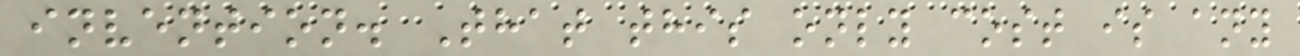invention. That this only cost is any
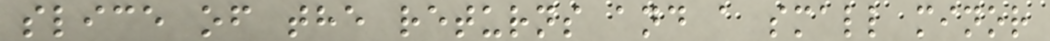slice of the returns and a small minor
